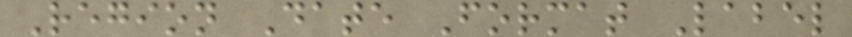Region Date Format Label
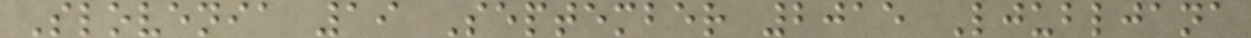Slovenia 19 September 2015 Ljubljana
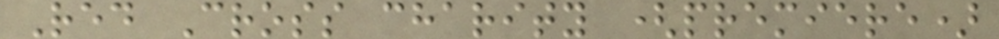Red Cross charity (premiere)
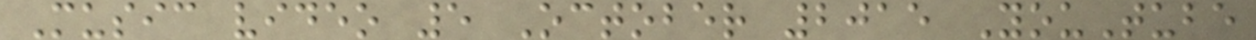Music video 5 October 2015 YouTube
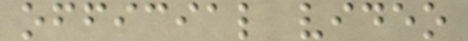official video
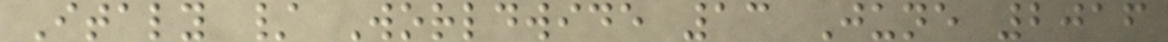Italy / Worldwide 13 June 2016
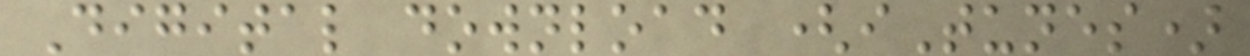Digital download (iTunes)
